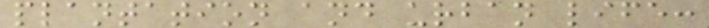plantation and urban life:
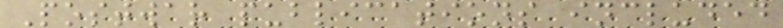Postwar publications included
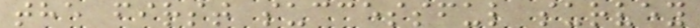the first successful survey
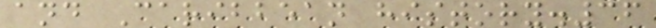and Caribbean history.36
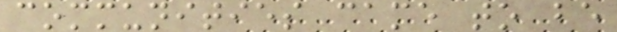communities came to be
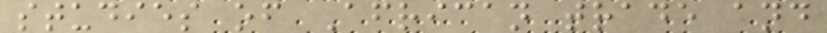studies of African trade and
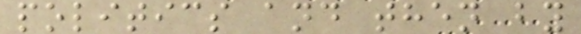politics and then by
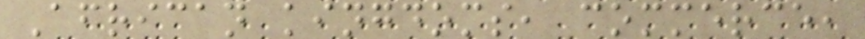African kingdoms, commerce,
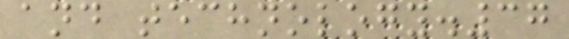and technology.37
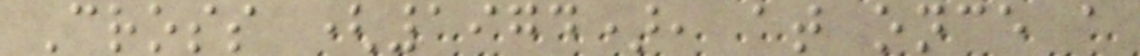Cross (1974), at once a
